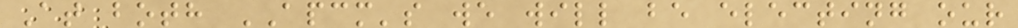At both APCM's we will be electing our
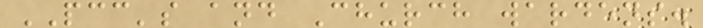PCC's and Church wardens.
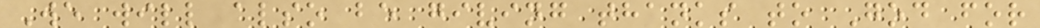We will also be giving thanks to God for
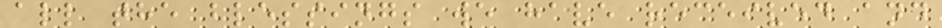all the blessings we have received and
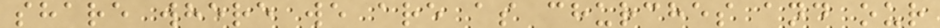share where we are as churches and our
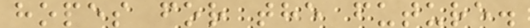hopes for the future.
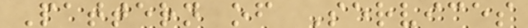Pattern of Services
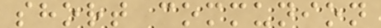short communion
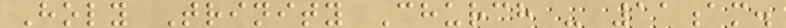Holy Trinity Church - 11am.
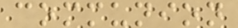communion
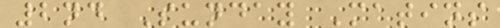2nd Sunday Matins
